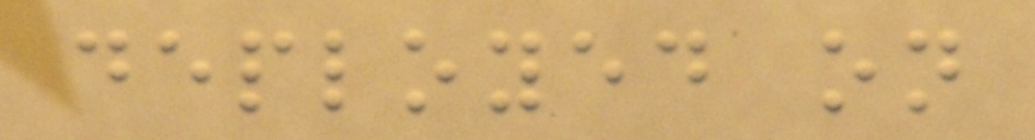deployed on
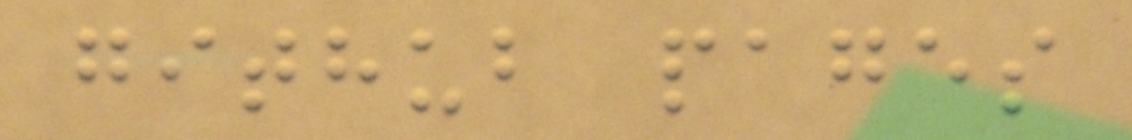github pages
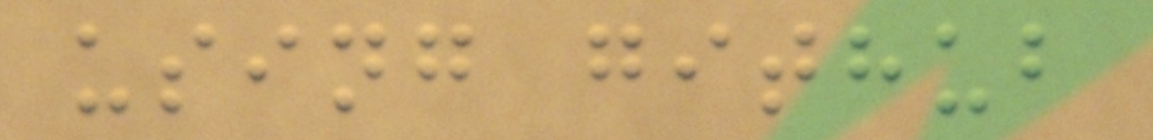using github
